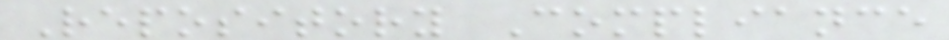Repository Compliance
